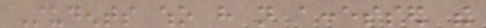Students who have not accessed the
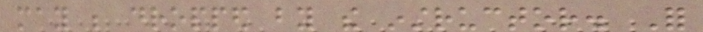may be dropped by the instructor. For
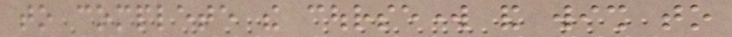to complete the coursework and wish to
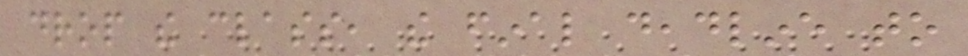drop the class, the final deadline to
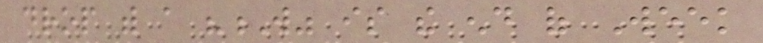drop with a "W" is the end of Week
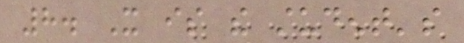8. It is the student's
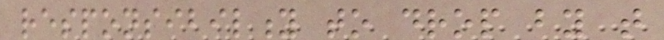responsibility to drop by that
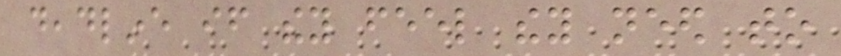deadline if they feel they need to
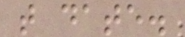that date.
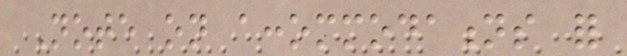Note on accommodations for
